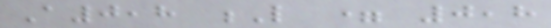A0,8 L = 0,8
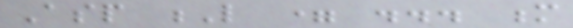Asp L = ... m
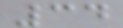34
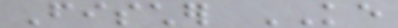Fischer KE
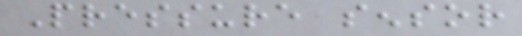Pressure sensor
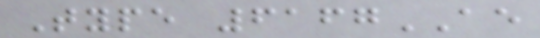Type 6167AE
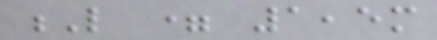L = 1,5m
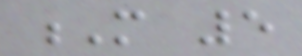M 5
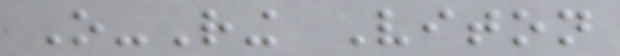O-Ring Viton
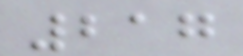217
